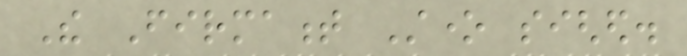The Firmament Stone sighed.
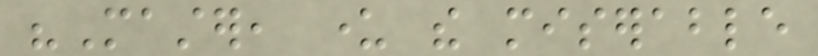"Master, under the miserable
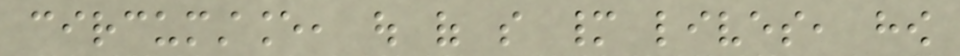circumstance, out of so many lives, how
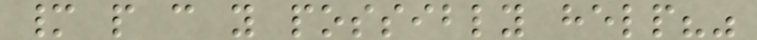many people can you possibly help?"
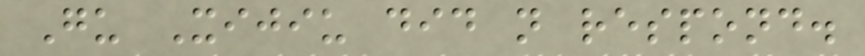Gu Xijiu did not respond.
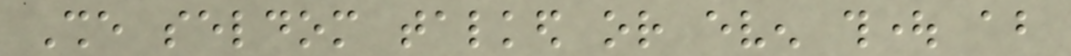She seldom talked or even thought about
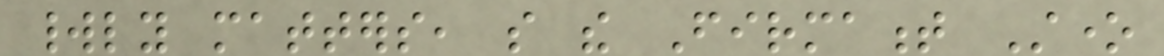worldly matters, so the Firmament Stone
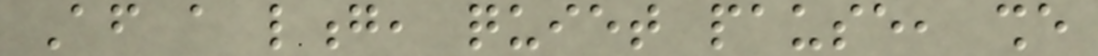After a long, quiet pause, she
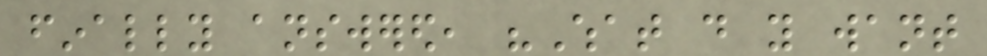finally answered, "What do you want
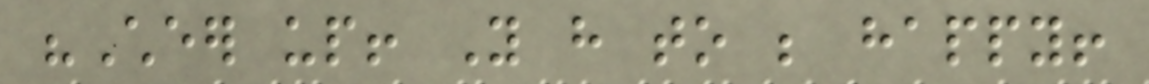"Cheer up! You have to be happy!
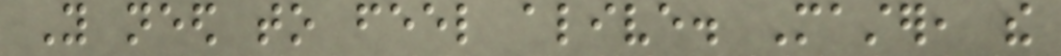You need to feel alive. Master, the
